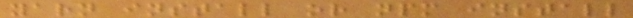yarn install or npm install
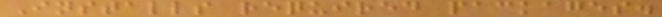Installs required packages.
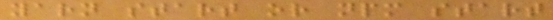yarn start or npm start
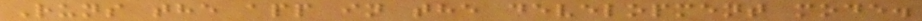Runs the app in the development mode.
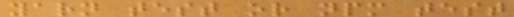yarn test or npm test
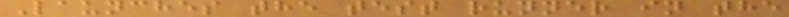Launches the test runner in the
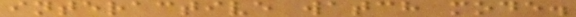interactive watch mode.
